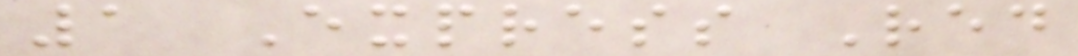1 Express Red
